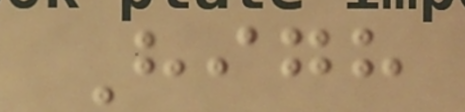High
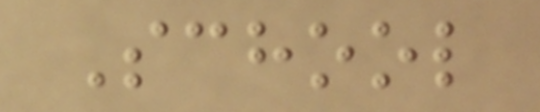School
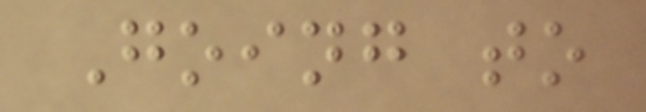Going to
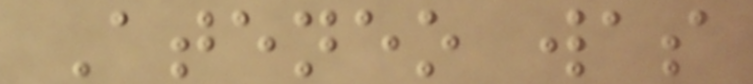Ateneo was
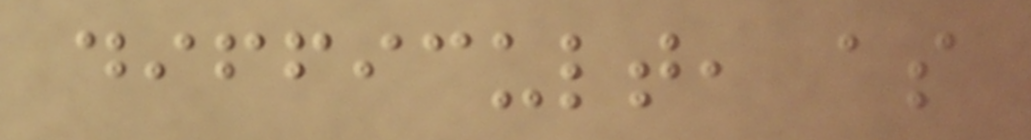difficult, as
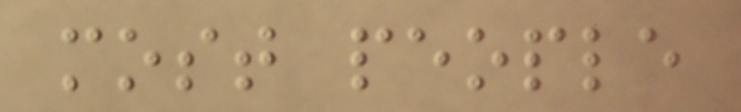most people
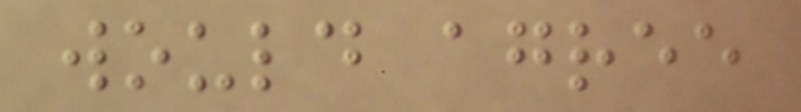would agree
